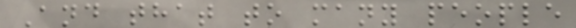And that to many people
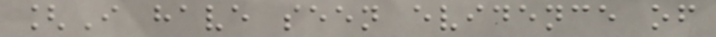[I have seen evidence of
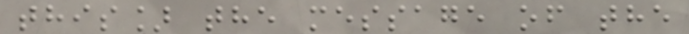this] the message of the
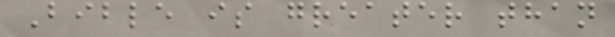Bible is greater than
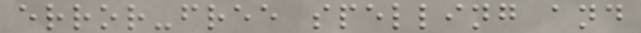error-free spelling and
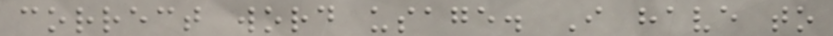correct word usage. I have to
